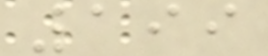199
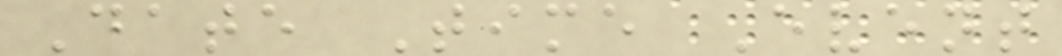Date Time Event
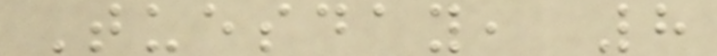Tuesday, 8
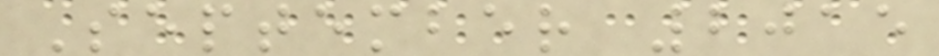September 2015
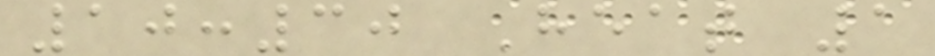10:30 Heat 1
